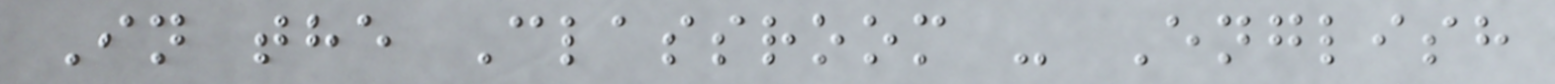In the Classroom - English
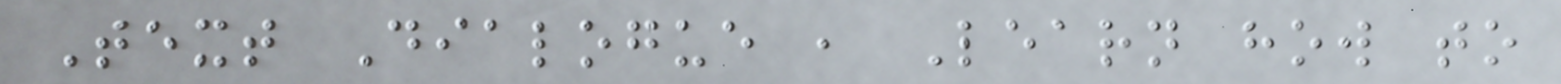Text Dialogue , Learn how to
